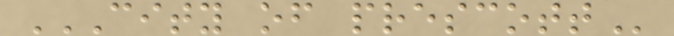CITY OF PRESCOTT
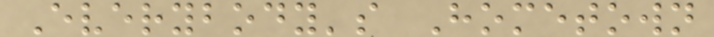Everybody's Hometown
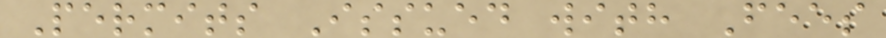Permits Issued with Fees
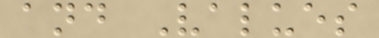and Values
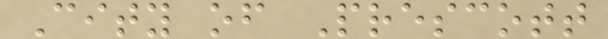City of Prescott
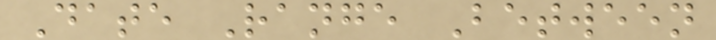Date Range Between
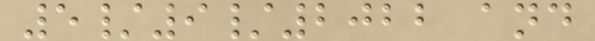5/9/2022 and
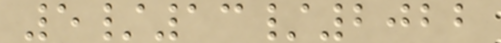5/13/2022
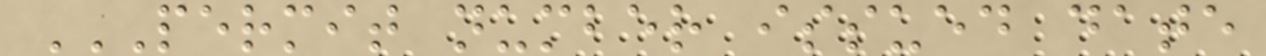PERMIT NUMBER ISSUED DATE
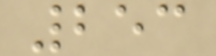253
